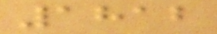1812
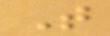T
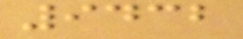9432
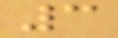3
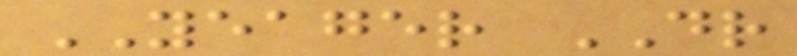YEAGER DR
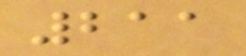211
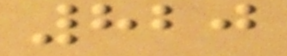820
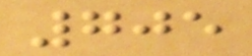705
